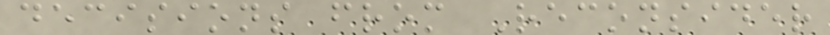decisions from Reconsider
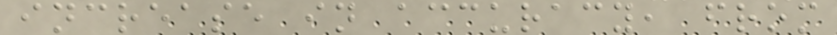increase in accuracy, from
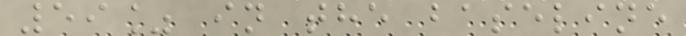59% in the baseline
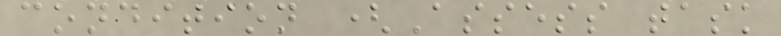condition (Assess task
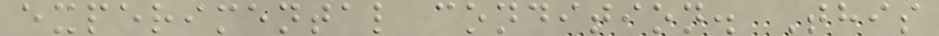experimental condition. This
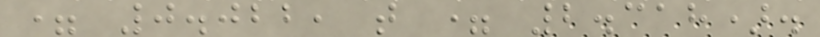= 0.022, t = 2.318).
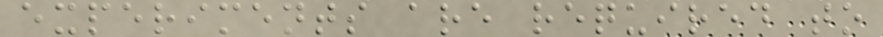experiments are required to
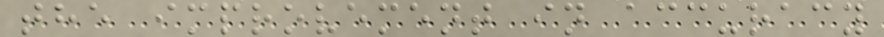the improvement in accuracy
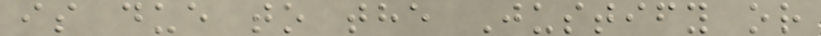is due to the Justify or
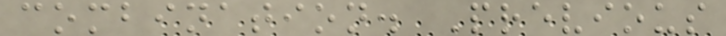combination. Previous
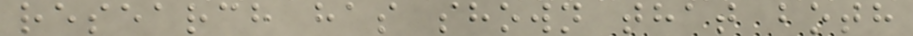research has shown that both
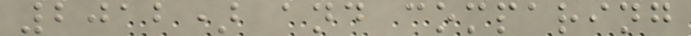2012) and comparing
